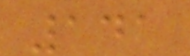141
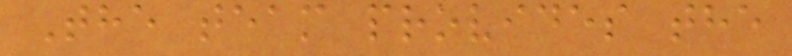The team provides the
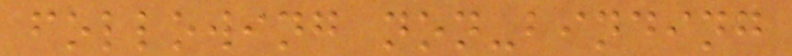following non-binding
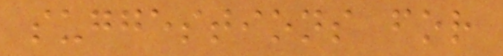suggestions for
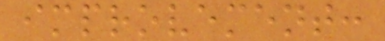improvement:
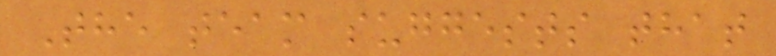The team suggests that
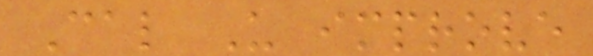Cal U improve
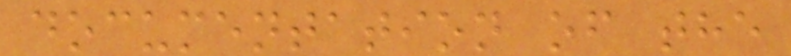documentation of the
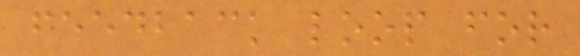feedback loop for
